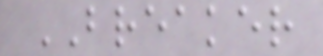BREAKER
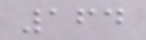164
